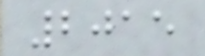2015
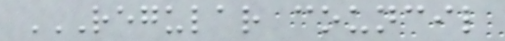REGULAR COUNCIL
